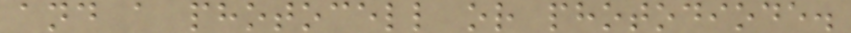and a photocell or photodiode.
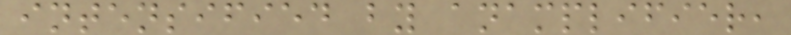intensified by anamplifier,
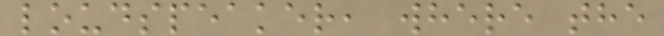loudspeaker, where the
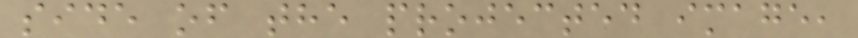side of the projected image,
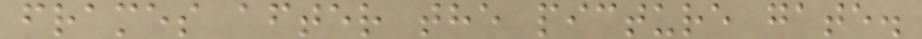frames after the picture gate.
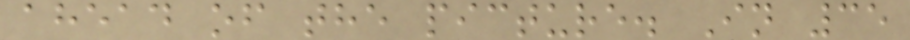ahead of the picture. In 35
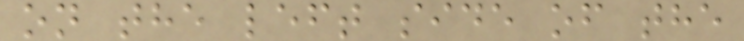on the left side of the
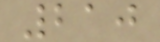210
